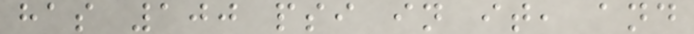has 100 psi in it, and
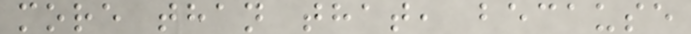more than that, because
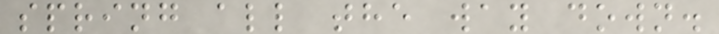spring all the way down.
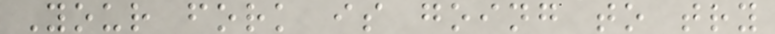Your fork is going to try
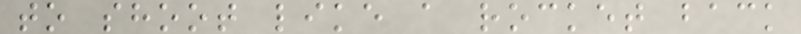to shoot like a rocket back
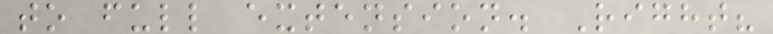to full extension. Right?
